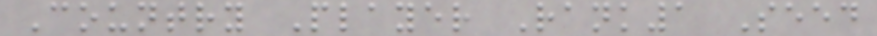Country Player Rank1 Seed
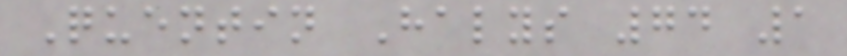Quentin Halys 74 1
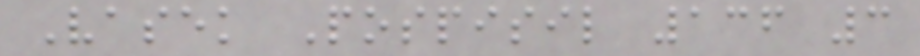Vasek Pospisil 136 3
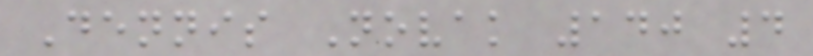Dennis Novak 140 4
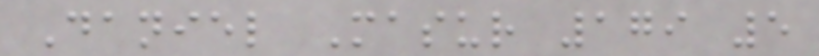Daniel Masur 179 5
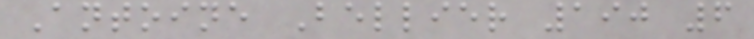Antoine Bellier 190 6
